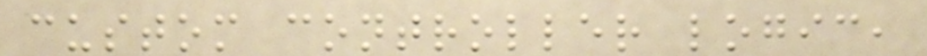custom controller logic,
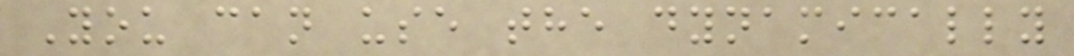You can use the dynamically
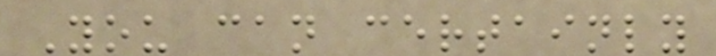You can certainly
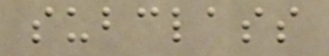subclass
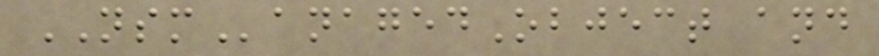NSManagedObject and
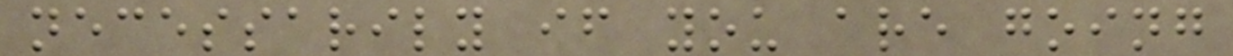necessarily if you are going
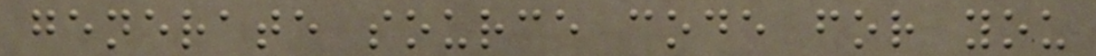generate source code for you
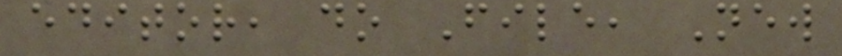editor, do File, New
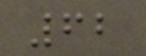62
